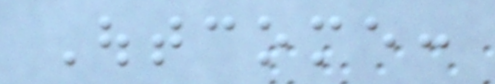Outcome:
